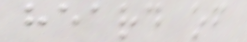heard of
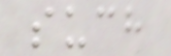such
